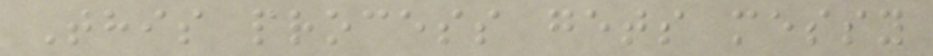This process gets messy
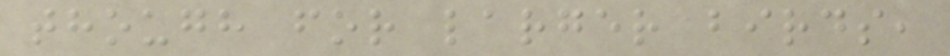though for larger birds,
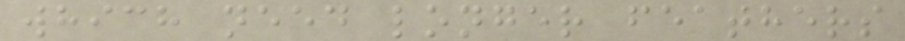which need longer feathers
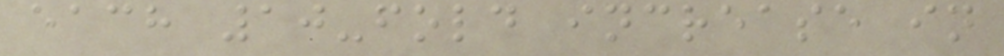each 10-fold increase in
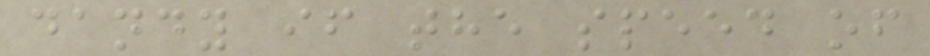dandy if the speed of
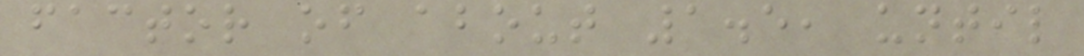factor of about 1.5, until
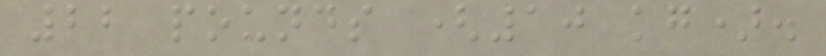22 pounds (10 kg).
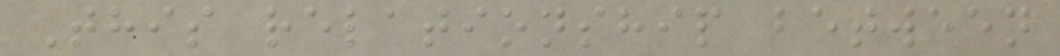This relationship between
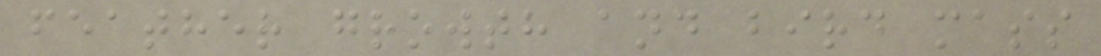feather growth and bird mass
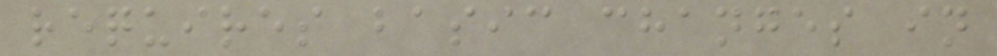requires basic changes in
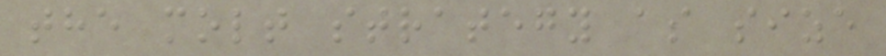the molt strategy as size
